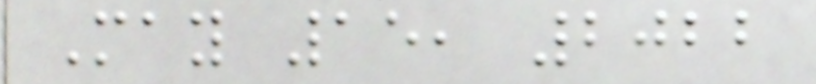May 15, 2022
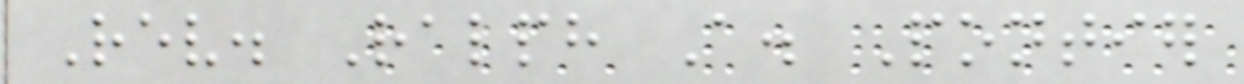Rev. Ralph A. Pontier
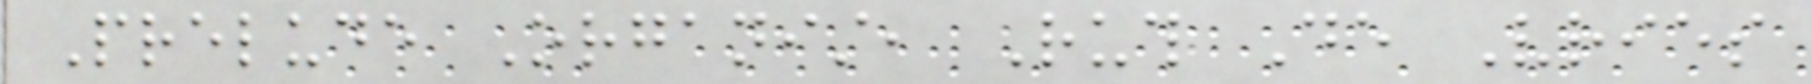Prelude Organist, Ruth De Vries
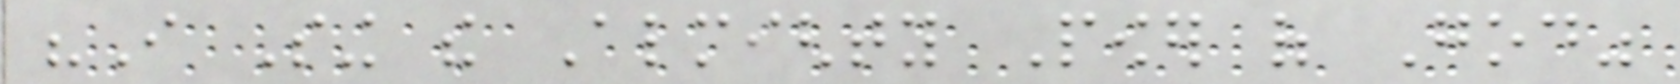"I Sing the Almighty Power of God"
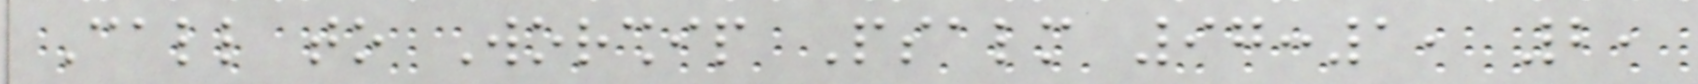Call to Worship Psalm 97:1, 2,
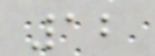12
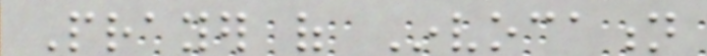Prayer of Invocation
